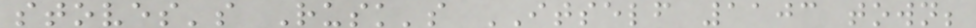stoves's Rusk's ITSELF 1103 town;
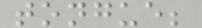tongue;
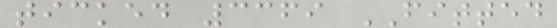ticked 3369 FITTED
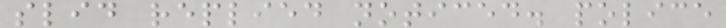slid replied noticed. police
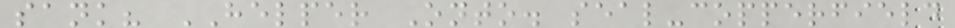sank? HELPER Onto. seal-copperfield
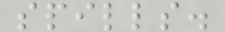spills.
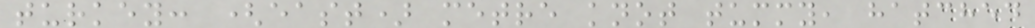turkey: (east) metre knot tummy, hatched
